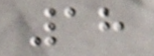18
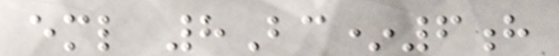eml 8Bc*6h
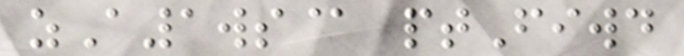zA1ws@ ptFiwd
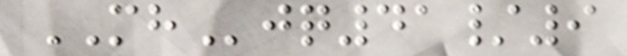MHjq41/9
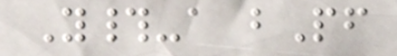Y#-a bPf
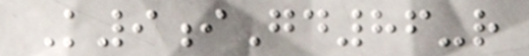K9iGd86-r
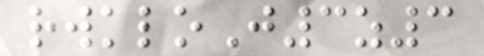rwkloJ3z3
